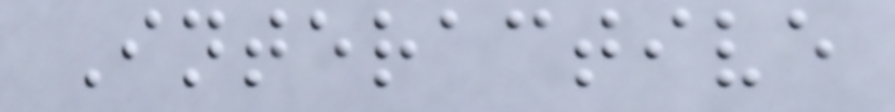Interactive
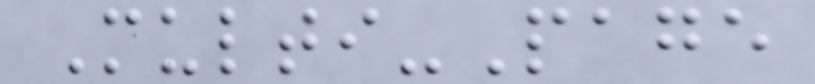Multi-Page
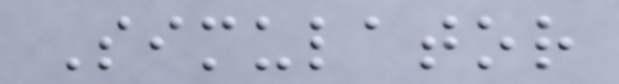Simulator
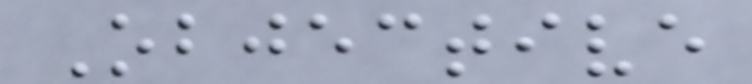Objective
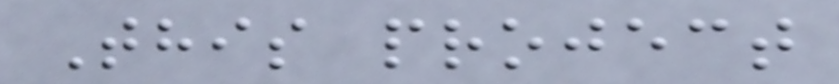This project
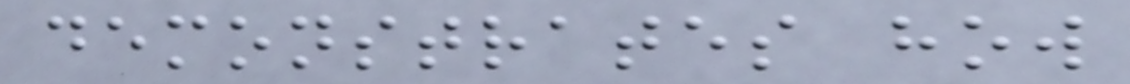demonstrates how
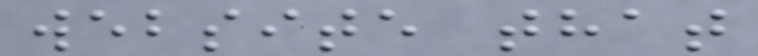website that
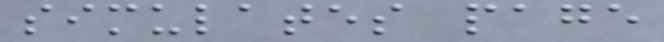simulates page
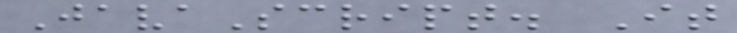JavaScript. It
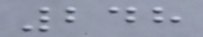248
